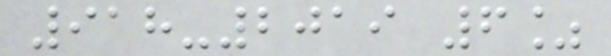918-2019 6%
